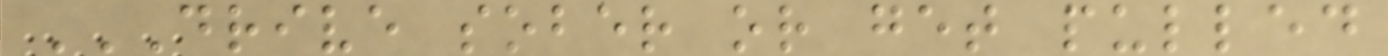DRIVE SOBER OR GET PULLED
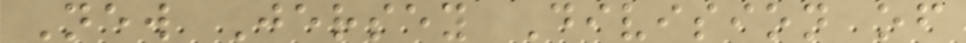New Jersey Division of
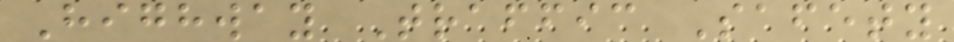Highway Traffic Safety
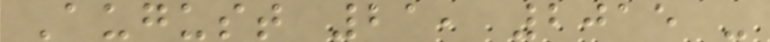August 21, 2015 -
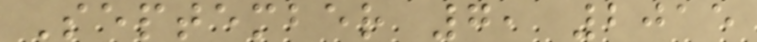September 7, 2015
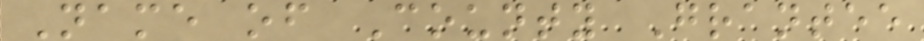Name of County Grantee
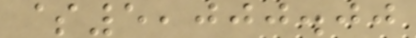$5,000.00
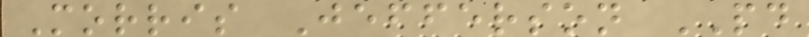Morris Jefferson PD
